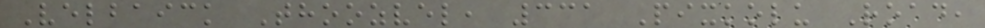Velbaick Thoozvel, 331 Pixkolu Road,
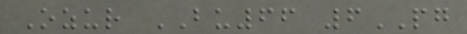Ozur BU66 6PG
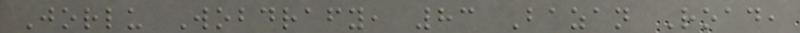Jorlu Wobdrafy, 83 Bazan Road,
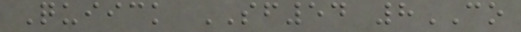Quiick SF54 8CO
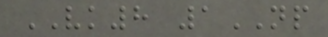VK8 1NP
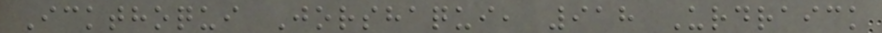Ickthoqui Jorshaqui, 918 Urdraick
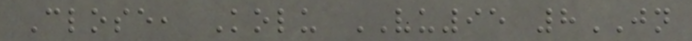Close, Kolu VU95 8JN
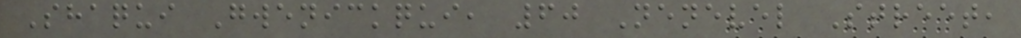Shaqui Gwenickqui, 60 Nenevel Street,
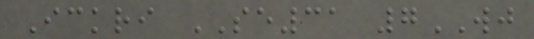Ickri SE31 7WJ
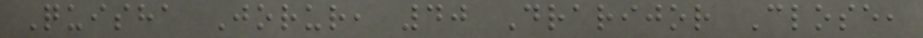Quisha Jorur, 40 Drarijor Close,
